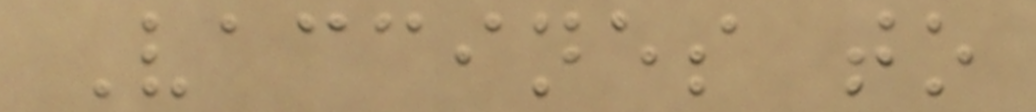Vaccines to
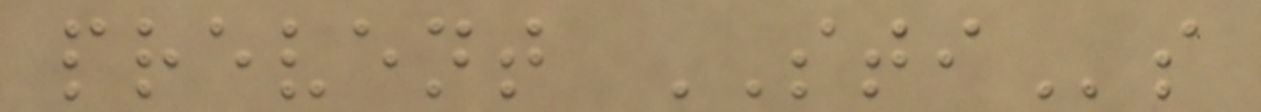prevent STIs
